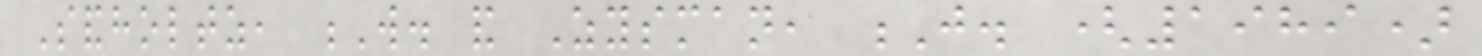Sandholtz, W. and Zysman, J. (1989)
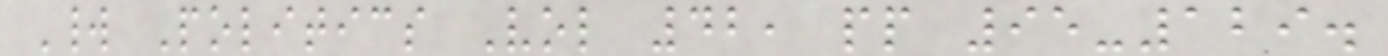World Politics Vol 42, pp 95-129.
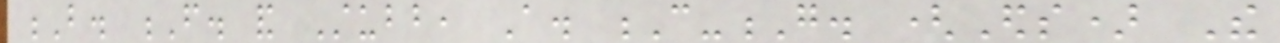B. F. and Stubb, A. C-G. (Eds) The
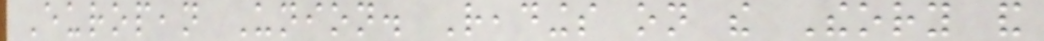European Union. Readings on the Theory and
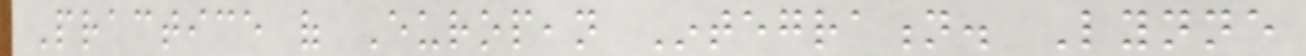Practice of European Integration. Lynne
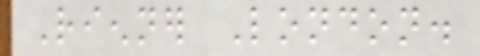Rienner London.
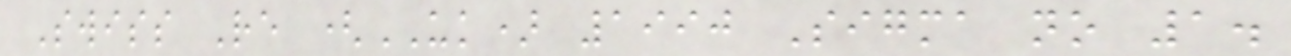Swiss Re (UK) 1990 Sigma no 1.
